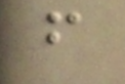f
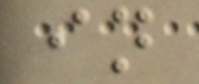in
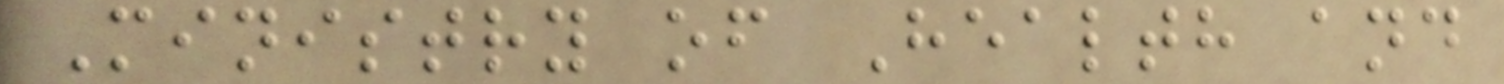Ministry of Health and
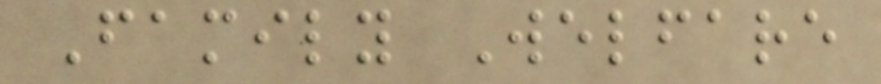Family Welfare
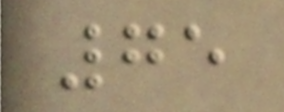75
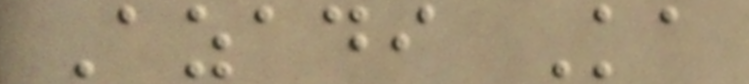Azadi Ka
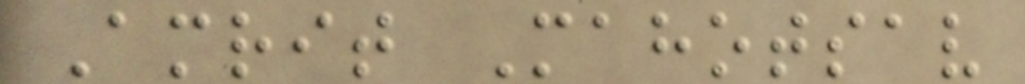Amrit Mahotsav
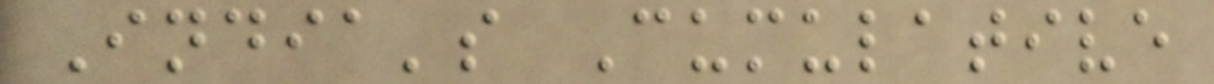India's Cumulative
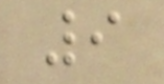9
